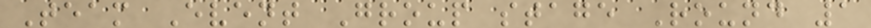Team Event Group stage Round 1
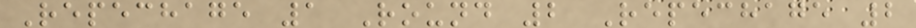Repechage 1 Round 2 Repechage 2
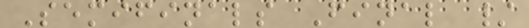Semifinals Final /
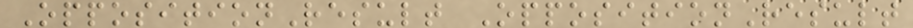OppositionResult OppositionResult
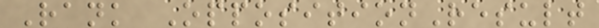Rank OppositionResult
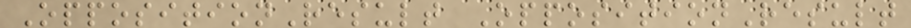OppositionResult OppositionResult
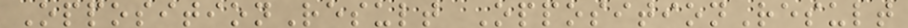OppositionResult OppositionResult
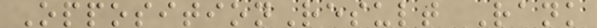OppositionResult Rank
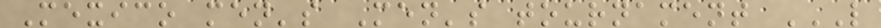Mexico men's Men's tournament L
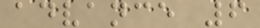advance 6
